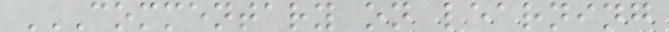COMMENTARY ON LEARNING
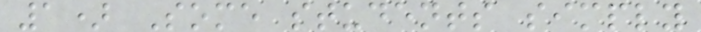1) Some students simply
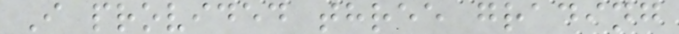I provided three grading
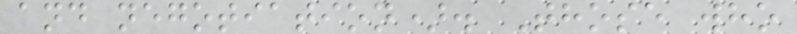and negotiation). Those who
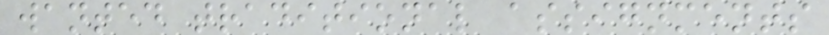wanted traditional assignments
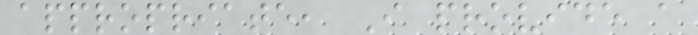appropriate, I provide a
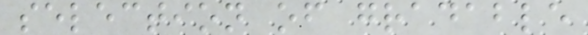selection of gradable
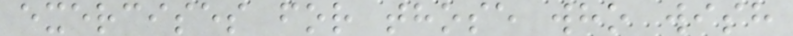exercises for those who wish
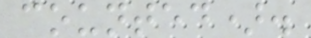counted).
